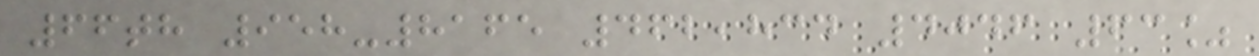66th 958-8165 462,834 4046 63%
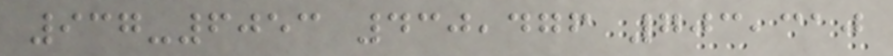937-6053 430,476 703,310
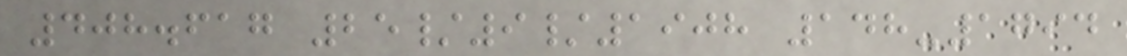408.617 25/9/1908 148-1794
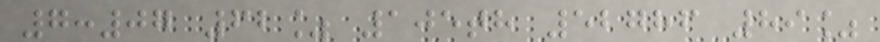7:07 62% 105th 52786 89%
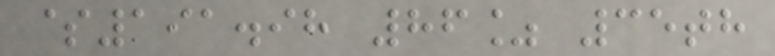$191.98 86% 35th
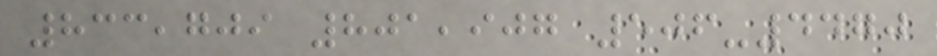833,709 801,907 506-4470
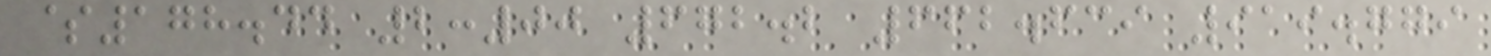$178.44 2:00 672.2 662.639 919.779
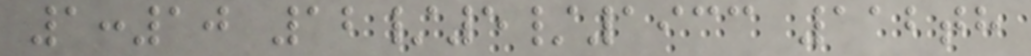1:10 12/5/1933 112th
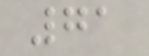71
